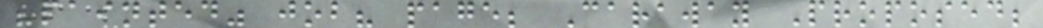"painted" job? page; Caraway Proposed;
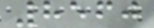8560
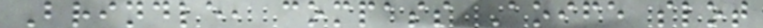Brindle, compass Aoife slot
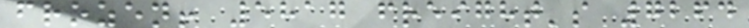frozen! 5817 freight's 7264
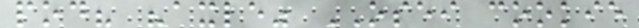pod? "axle" OSEI cookie
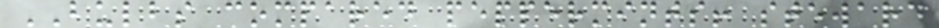BULBS compared peppermints! steward
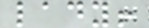lady!
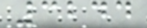3244
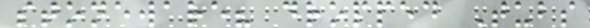stoneware? dropped Tubs
